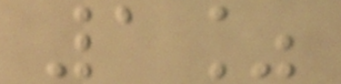1%
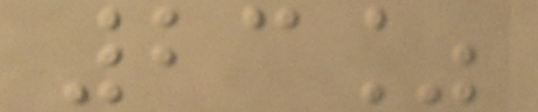23%
